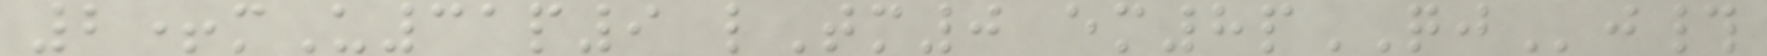2+mU31p9 lTm0 em8pQJj#
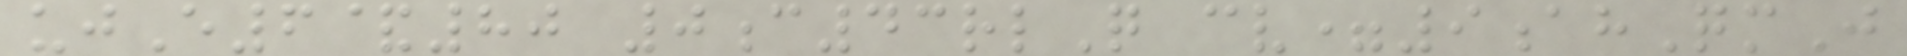ujE6&80 0c43rlQ cv=9ahQmJ
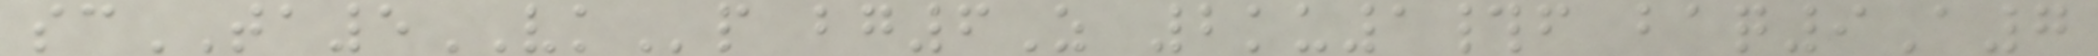scTA5VKp bg6Z 2ku1#f baq9A7
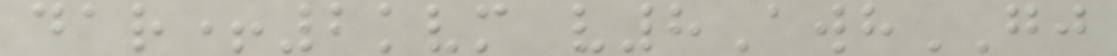dar+2kvm v8AwhGJ
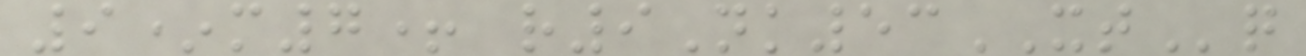9*m7+ r9Nk53XTq
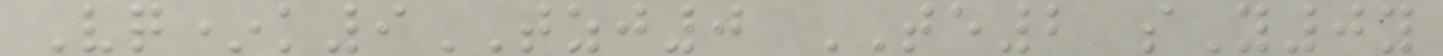Vq*k9TZJ0 TE2 sY0y
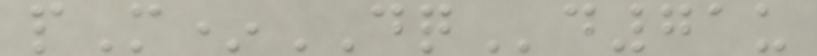pM*DQd71u
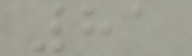81
